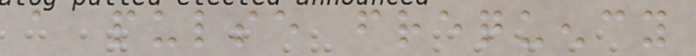a pulse frequency
